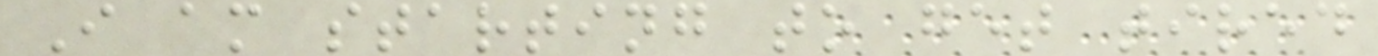I am starting to get tired
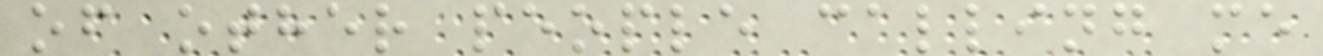of other people calling me
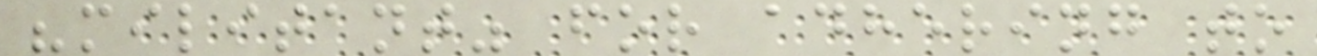"militant" for adhering to
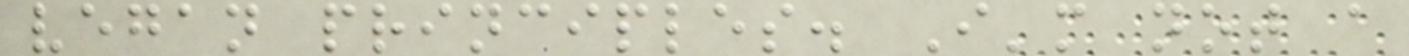vegan principles. I'm not a
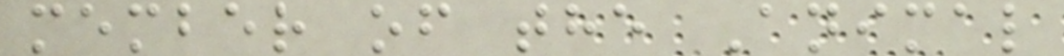member of the Animal
